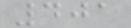401
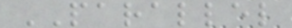PARALLEL
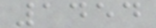1454
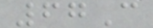67C
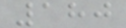180
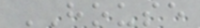HOUSE
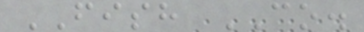FISH CO.
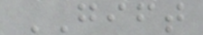GIFT
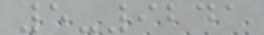5-9241
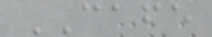CAFE
